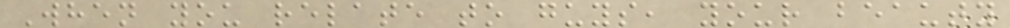When you relate to guys, your beauty
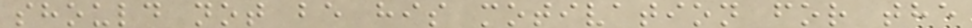should not be his motivation for the
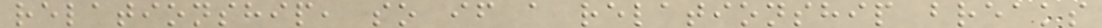relationship, so if a relationship breaks
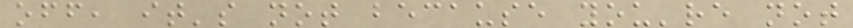off, it's not because you're not
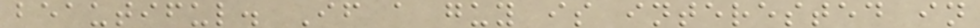beautiful. If a guy is interested in
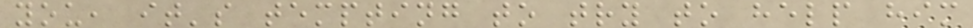you, it's tempting to try to help him
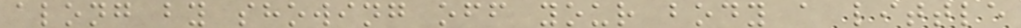along by showing off your body a little
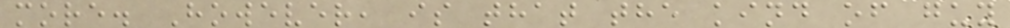more. However, is that the kind of guy
